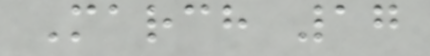March 17
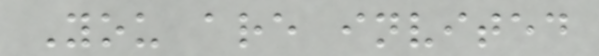You are invited
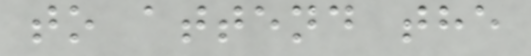to attend the
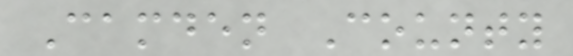Camden County
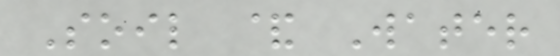Soil & Water
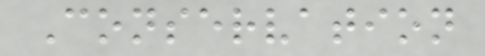Conservation
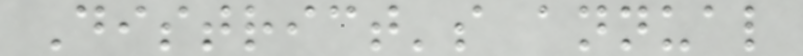District's annual
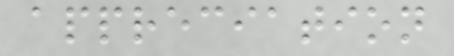appreciation
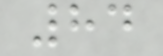84
